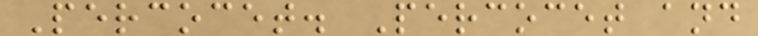Percocet. Percocet and
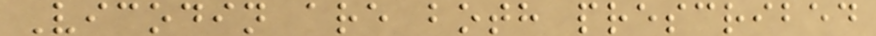Vicodin are both prescribed
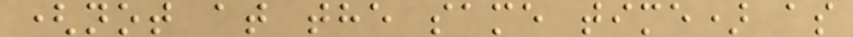(not at the same time) as
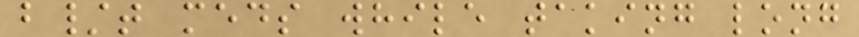b/t meds while taking long
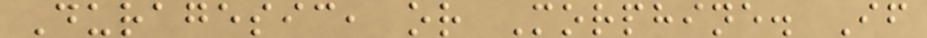Duragesic, or Morphine. If
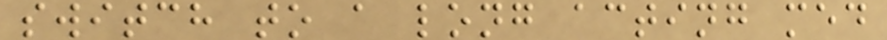switch to a long acting med
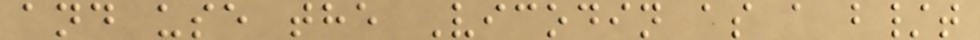and use the Vicodin as a b/t
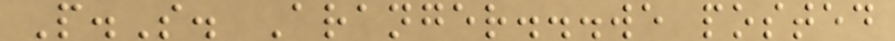P.S. Aranger...we posted
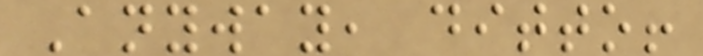Anyway, ditto!
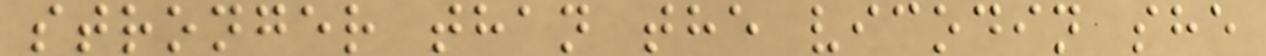stronger than the vicodin she
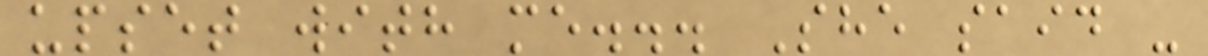upset with me... She said -
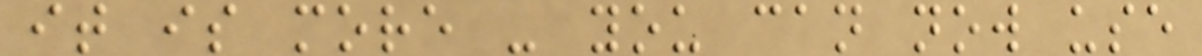it is more - you can now use
